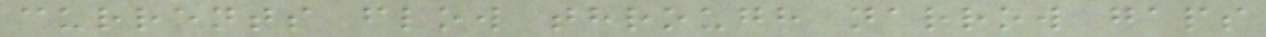currents flow through narrow gaps
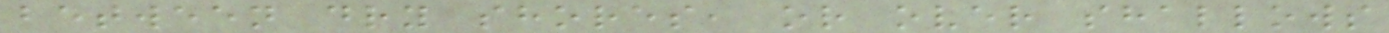between dry shores, or over shallows
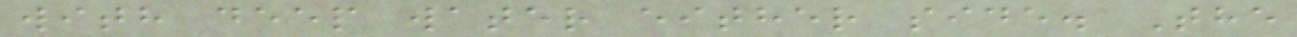with deep water either side. The
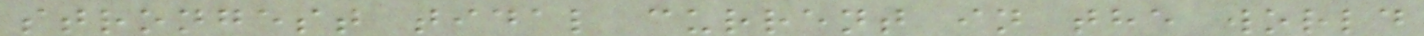strongest tidal current in the world
